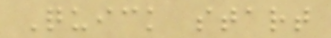Quick start
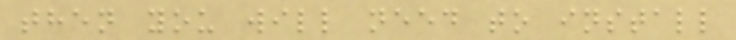then you will need to install
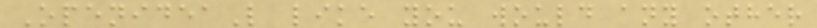OpenideaL like you would any other
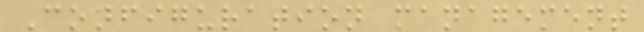Configuration management
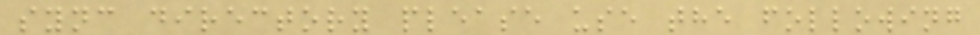sync directory please use the following
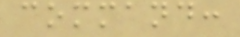command:
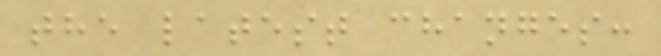the latest changes:
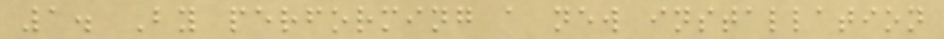1. By performing a new installation
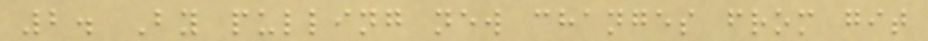2. By pulling new changes from git
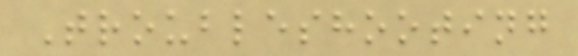Troubleshooting
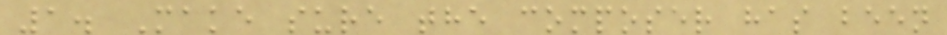1. Make sure the composer has been
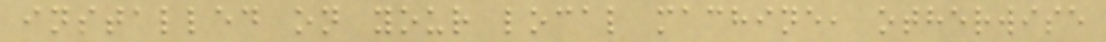installed on your local machine, otherwise
